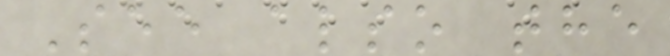See also the
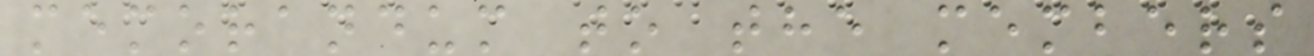memorandum to the members
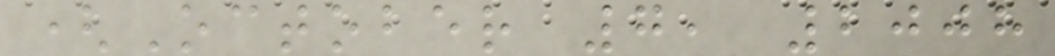(October 7, 2008
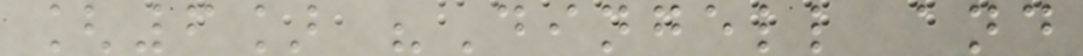[6] "Dingell and
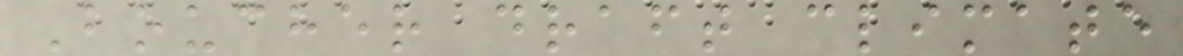Boucher draft climate
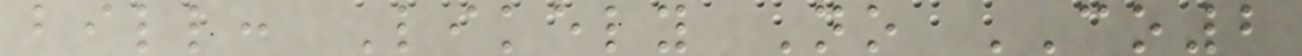bill: Likely No CO2
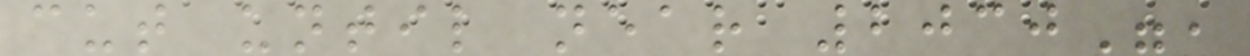cut until near 2030",
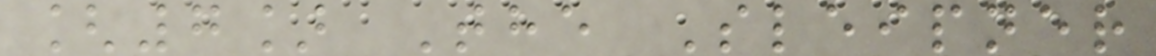[7] The Sleipner
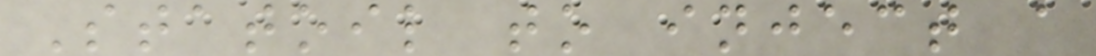Statoil to inject a
